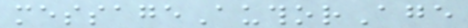messageAuthorAge
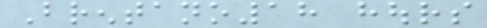Brentano18 hours
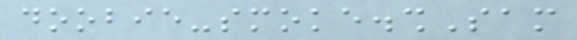doobie-smoke.shSam
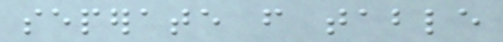seperate from table
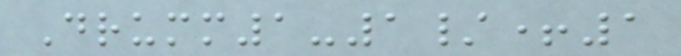Drumm1-1/+1
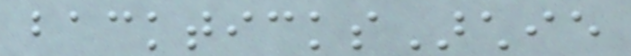backticksArchie
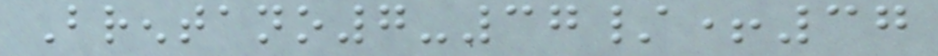Brentano7-37/+37
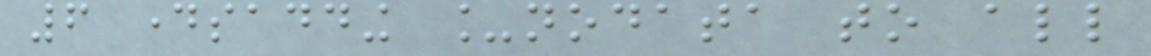6 daysadding _nodata to all
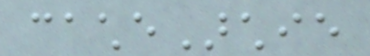cacheArchie
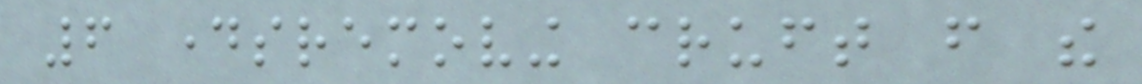6 daysremoving cruft from the
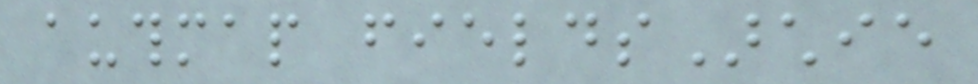authmap fieldsArchie
